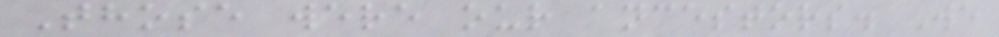Those were our ancestors. We
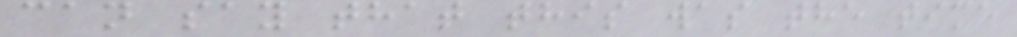can say that this was the time
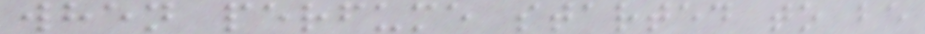when perfume started to be
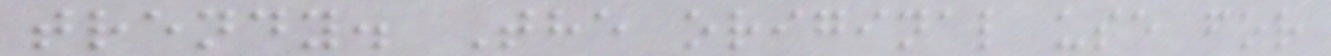trendy. The original use for
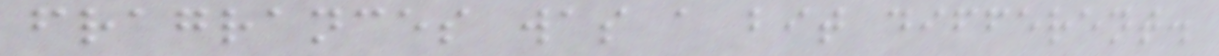fragrances was a bit different.
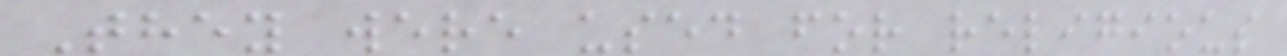They were used for religious
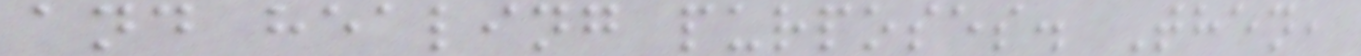and healing purposes. Then,
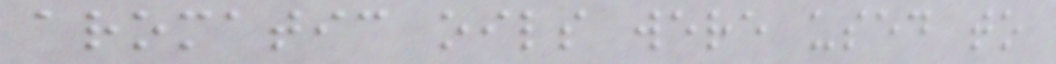aromatic oils were used to
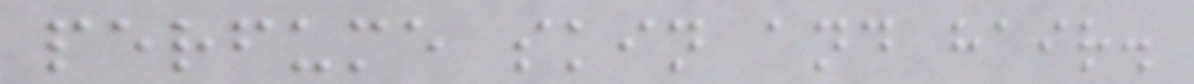perfume skin and hair.
